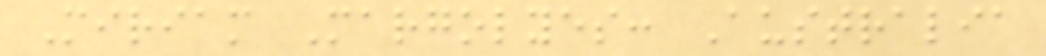Miriam Margolyes: Australia
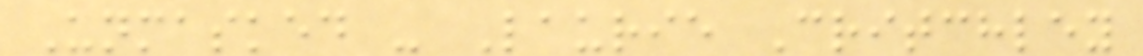Unmasked - Laurie Critchley
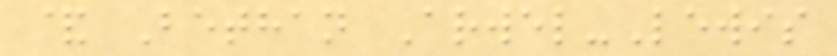& Bethan Arwel-Lewis
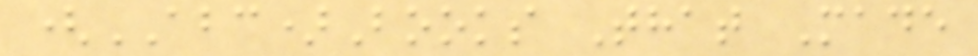(ABC)Books That Made
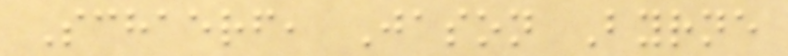Schaerf, Jason Byrne
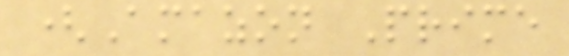(Amazon Prime
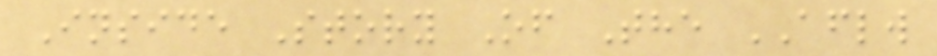Inside Story Of The AFLW
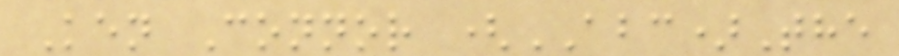Ken Connor (ABC)The
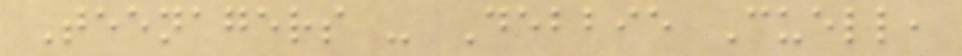Teenagers - Debbie Cuell,
